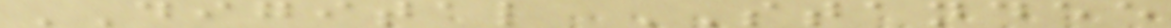DIGITAL STANDEE
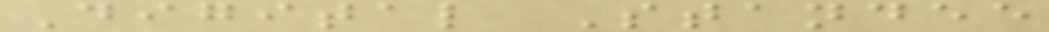Digital Standee
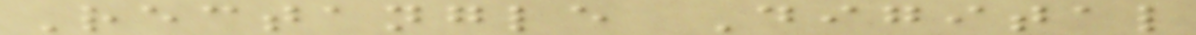Rectangle Digital
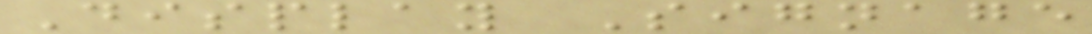Display Signage
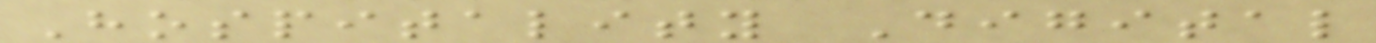Hospitality Digital
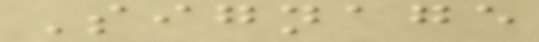Signage
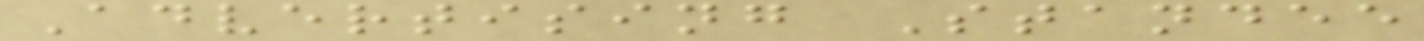Advertising Standee
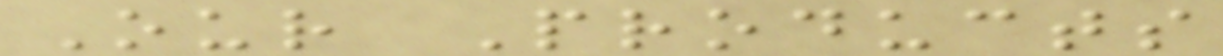Our Products
